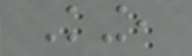King,
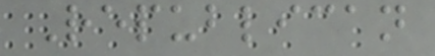Republican
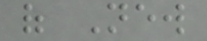of New
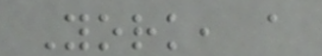York, a
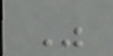Was
